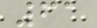61
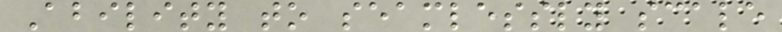Ability to seamlessly scale
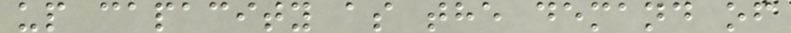up capacity as the demand of
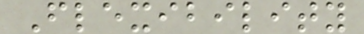Flexibility
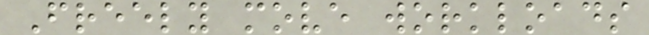Freely move workloads
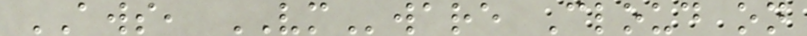AWS, VMware Cloud on
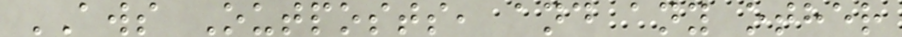AWS Outposts, and any other
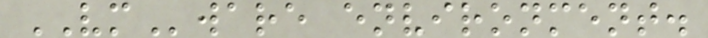VMware environment.
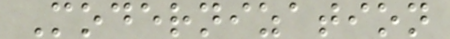Modernization
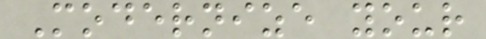Modernize your
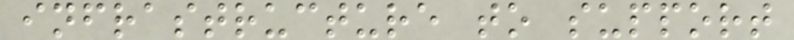infrastructure to support
